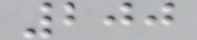200
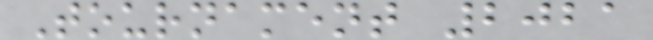Tournament 2021
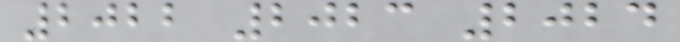2022 2023 2024
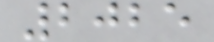2025
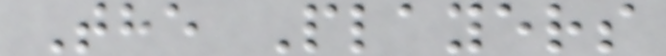The Players
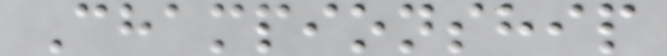Championship
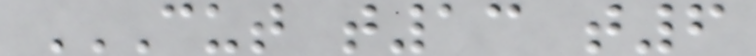CUT T13 T6
